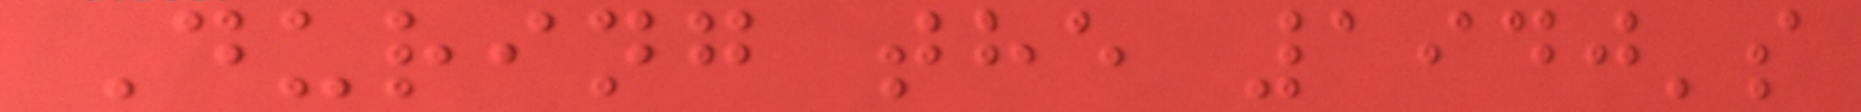During the 1940's
